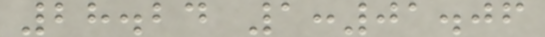28.24 1:01.06
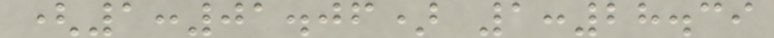(1:01.06) 1:28.39
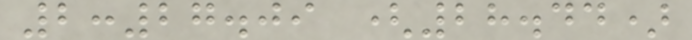2:27.09 (28.44)
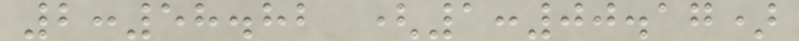2:58.82 (1:00.17)
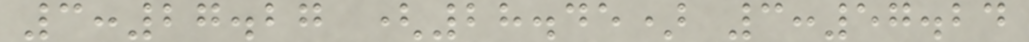3:27.27 (28.45) 3:57.24
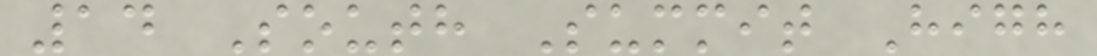14 South Summit High
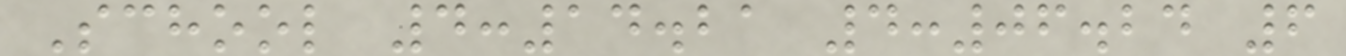School 4:14.21 4:06.24 6
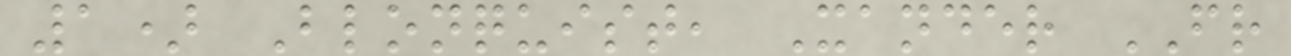1) Blonquist, Xander FR
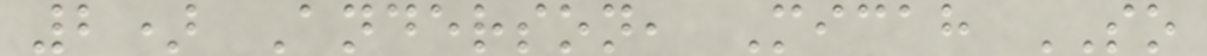2) Anderson, Micah SO
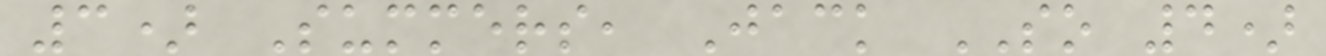3) Summers, Jack SO 4)
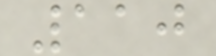110
